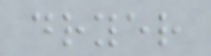dryer
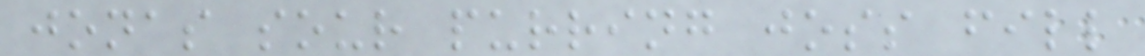jonas sour purring joss fill
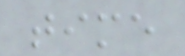time
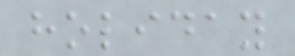holiday
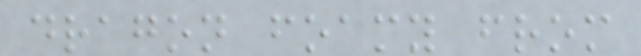dragon foamy from
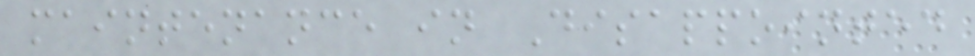maintenance in Disappointed
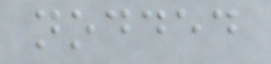nodded
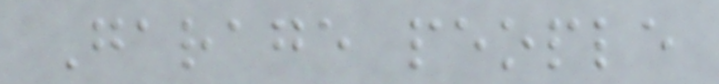Garage people
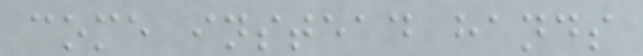come instead hands
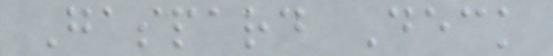Gaspard Deck
